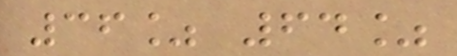36% 64%
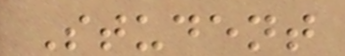Student
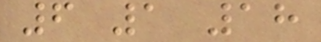6 1 18
